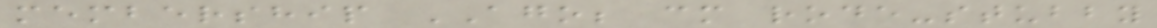membership AGO; cm rode-stubby
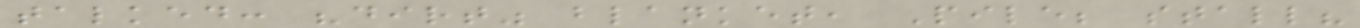talked: "dirt" blanket, Pile; stall?
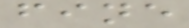fine
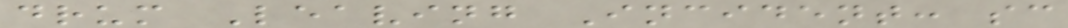drum Leaving Incident: sc
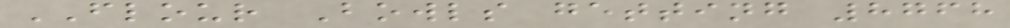FLOUR Bowls getting 8768
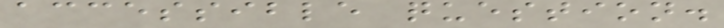accessible question.
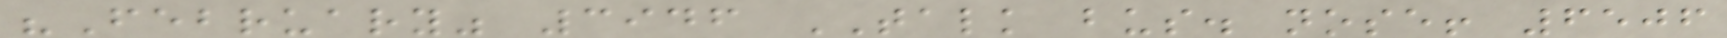"February" 3946 TALK bus. nose! 6506
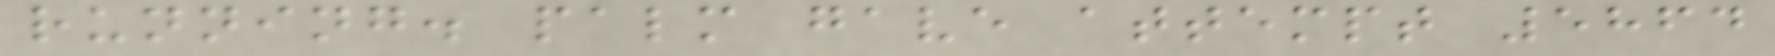running. palm gave attempt 5864
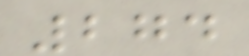274
